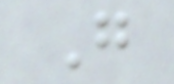G
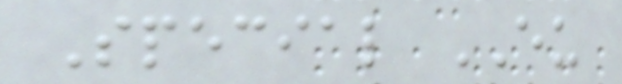Special EU
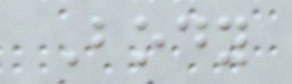Body
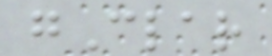gClar
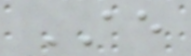AE
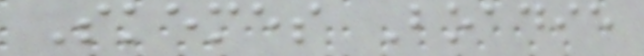Skemes Boadie
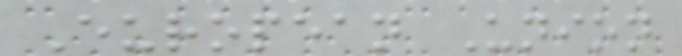European Union
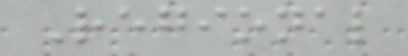Regional
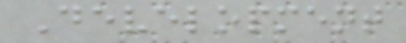Development
